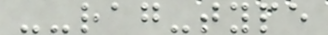--rag-type
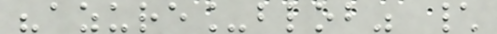"azure_blob" \
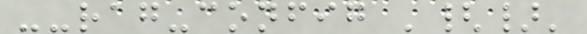--rag-config '{}'
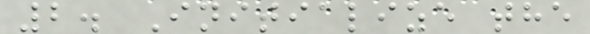2. Initialize the
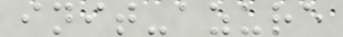init-azure
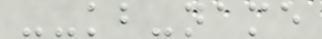--kb-name
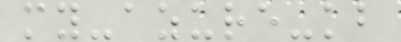my-azure-kb
